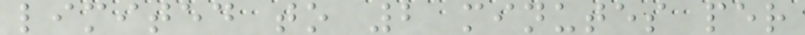limited to 2 minutes per
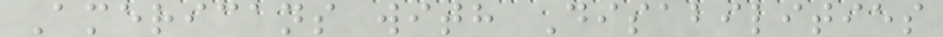Americans with Disabilities
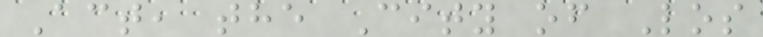Act, the City of Los
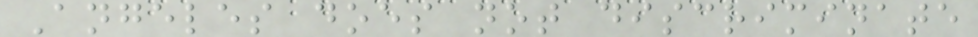Angeles does not discriminate
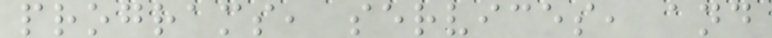programs, services, and
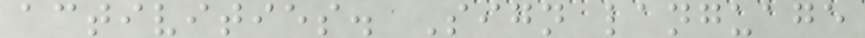activities. Sign language
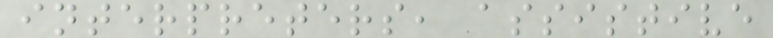interpreters, assistive
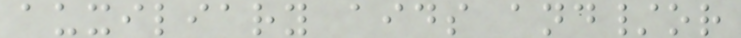auxiliary aids and/or
